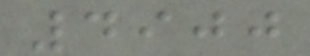4900
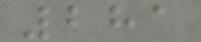281
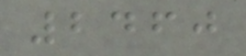2460
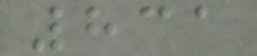831
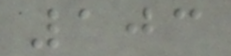103
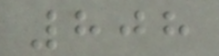808
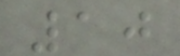10
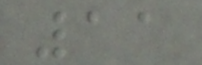11
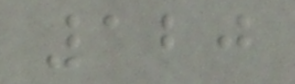120
